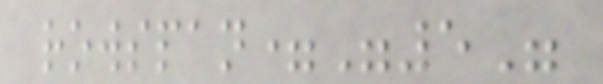rowspan="5"
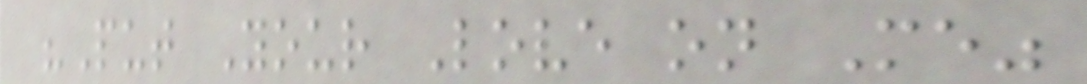"Put Your Love on Me"
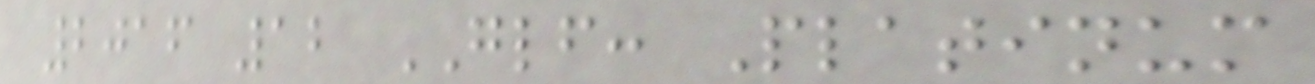2016 12 GLF: Platinum
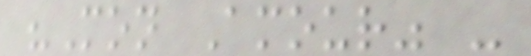"Mon Amour" -
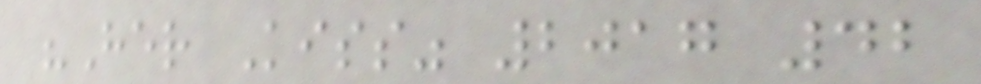"Her Kiss" 2017 42
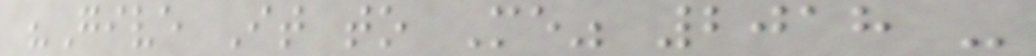"Give It to Me" 2018 -
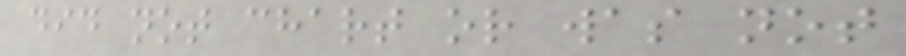did not chart or was not
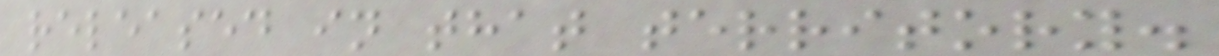released in that territory.
